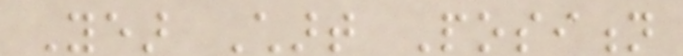Year Chart Position
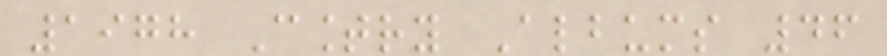1978 Country Albums 46
